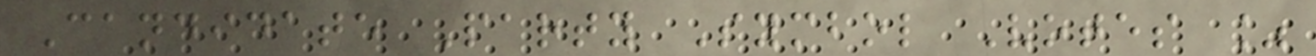Candidate Party Symbol Votes %
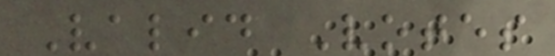Valid Votes
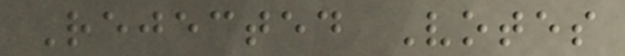Rejected Votes
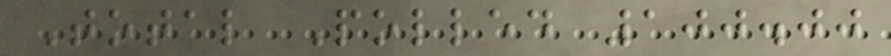Total Polled 100.00
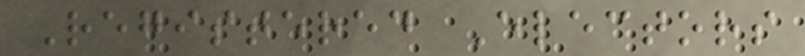Registered Electors
